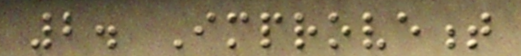2. Improvement
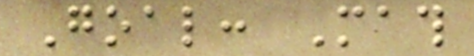Goal: Math
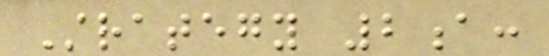Strategy 2a:
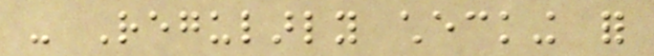- Regularly checking for
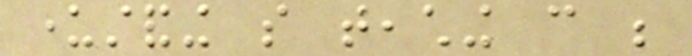understanding so teaching can be
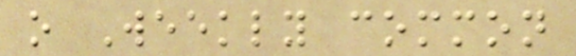o Weekly common
